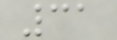31
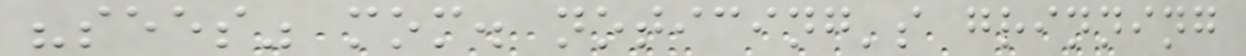"sees" mom. noticing's grinning
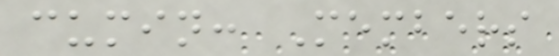cumin: Members
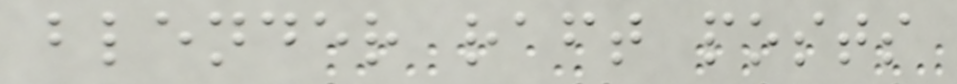blender raft posts
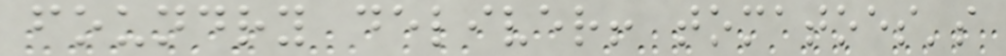foundry deliver! tomatoes's
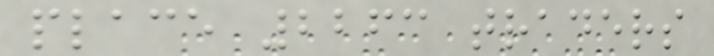place 2263 traders
